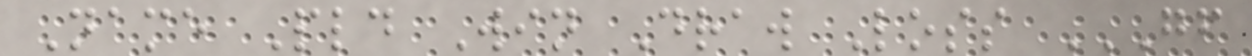Name Pld Win Draw Loss GF
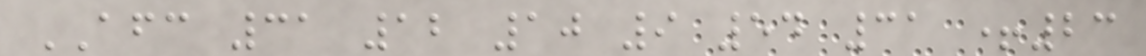AFC 31 12 10 9 54 31 +23
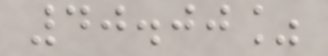40.00%
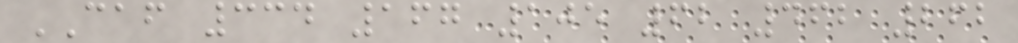CAF 334 167 105 62 462 262
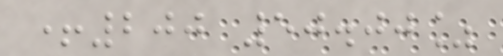+200 50.00%
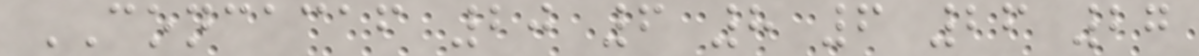CONCACAF 20 6 8 6 26 27
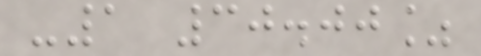-1 30.00%
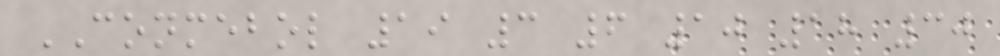CONMEBOL 19 3 6 10 18 30
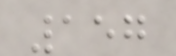157
